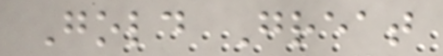Gold Great
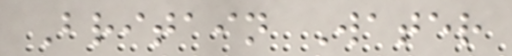Britain Water
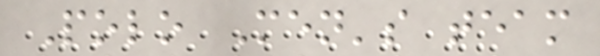Polo Men's team
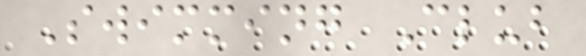Swimming Club
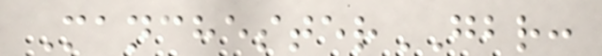ManchesterGBR:
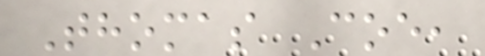Thomas Coe,
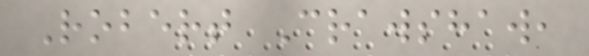Robert Crawshaw,
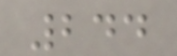244
